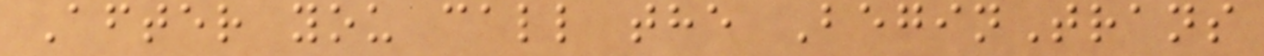After you call the BeginTrans
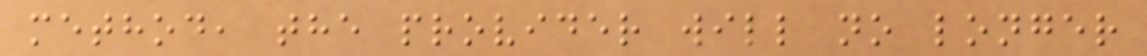method, the provider will no longer
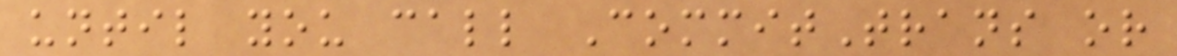until you call CommitTrans or
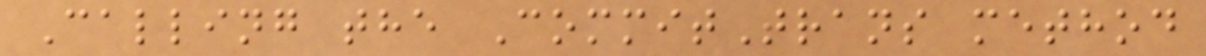Calling the CommitTrans method
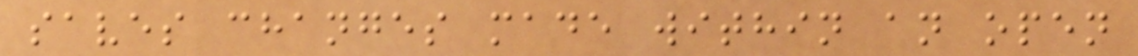saves changes made within an open
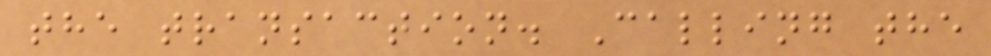the transaction. Calling the
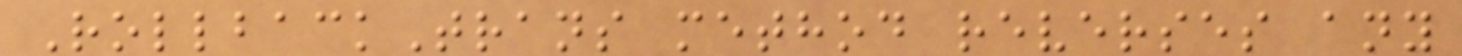RollbackTrans method reverses any
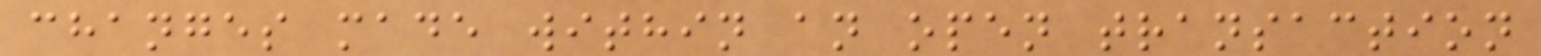changes made within an open transaction
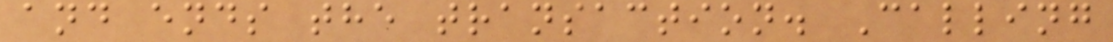and ends the transaction. Calling
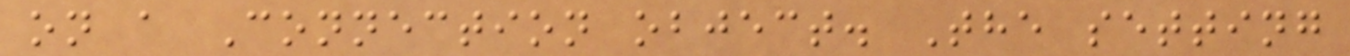on a Connection object. The setting
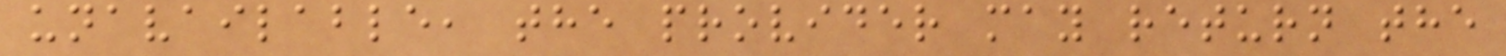unavailable, the provider may return the
